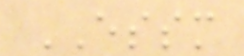ESSM
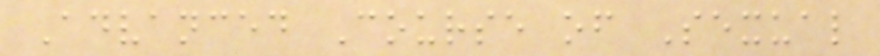Advanced Course of Sexual
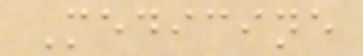Medicine
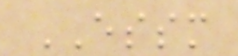ESSM
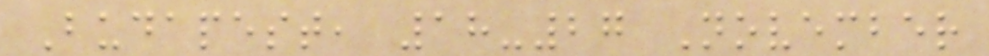Budapest, 18-27 November
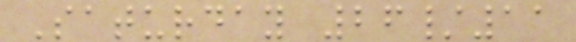Saturday 26/11
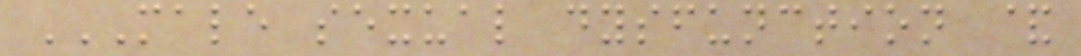MALE SEXUAL DYSFUNCTION &
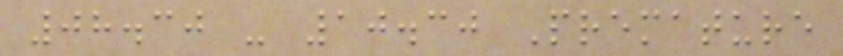08.30 - 10.30 Premature
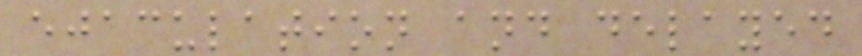ejaculation and delayed
